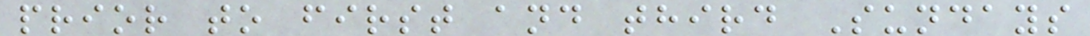prior to first and third Sundays
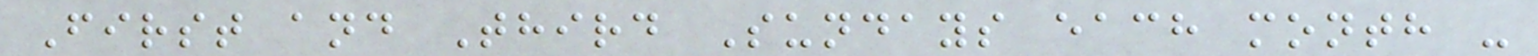First and Third Sundays each month -
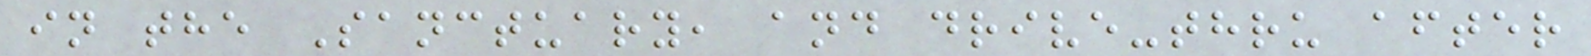in the Sanctuary, and drive-thru after
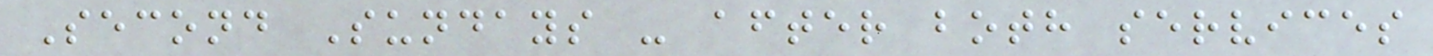Second Sundays - after both services
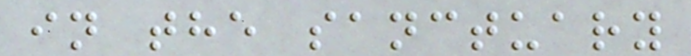in the sanctuary
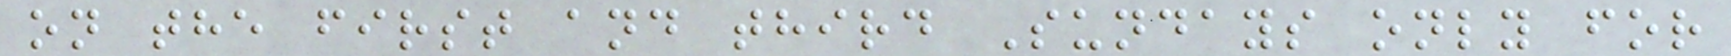on the first and third Sundays only for
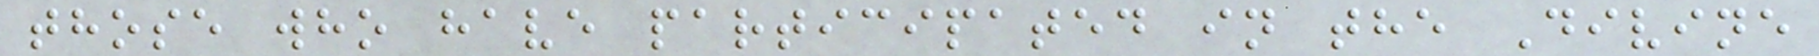those who have participated in the Divine
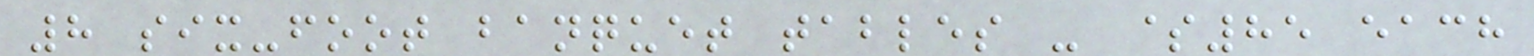8 six-foot banquet tables - $85 each
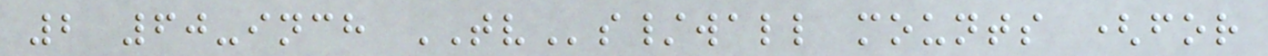2 60-inch TVs/wall mounts (for
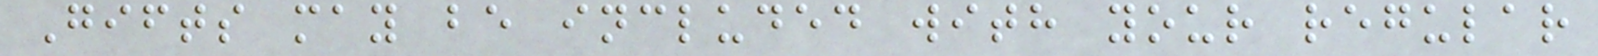Gifts may be included with your regular
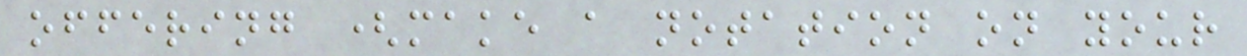offering (make a notation on your
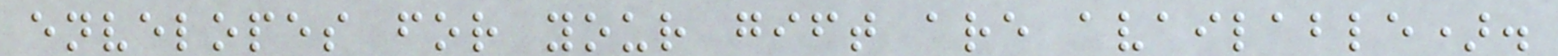envelopes for your gift are available).
